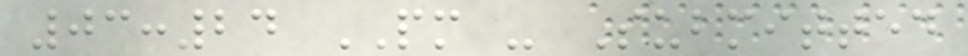03:24 PM - Submitted
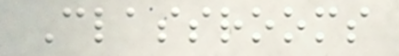Classrooms
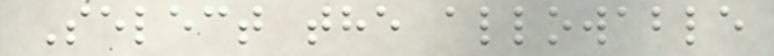Select the allowable
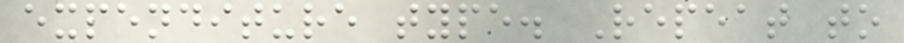expenditure type. Repeat to
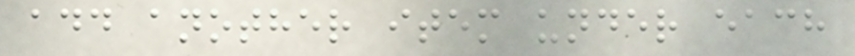add another item under each
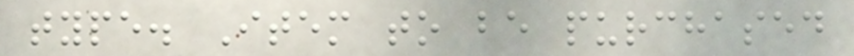type. Item to be purchased
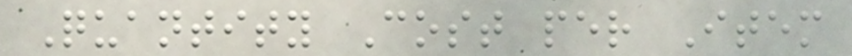Quantity Cost per Item
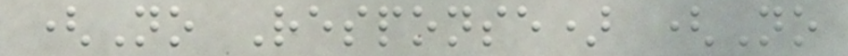(No Response) (No
